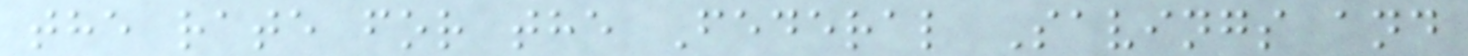the rate for the Federal Savings and
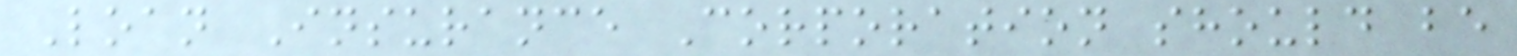Loan Insurance Corporation should be
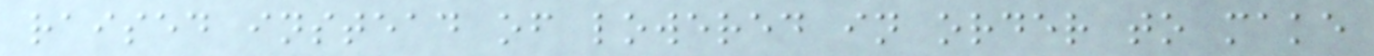raised instead of lowered in order to make
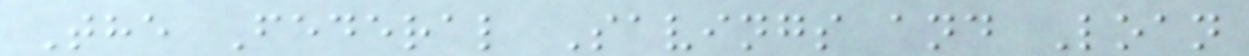The Federal Savings and Loan
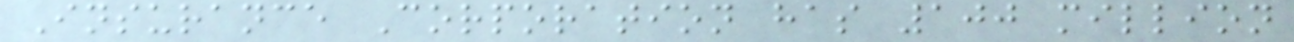Insurance Corporation has 100 million
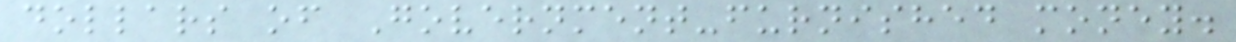dollars of Government-furnished money.
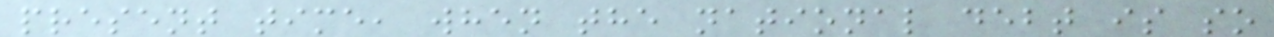present time, when the national debt is so
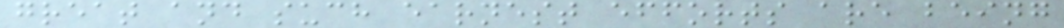great and such earnest efforts are being
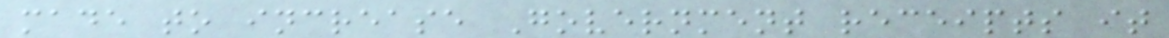made to increase Government receipts it
